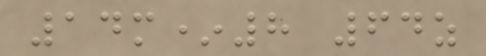14m*8 64z
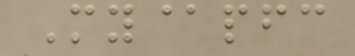My@pfc
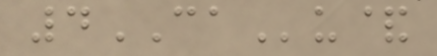4CAu&
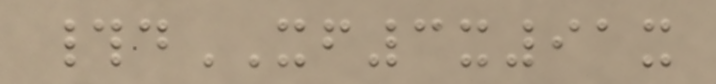#dXF3x91x
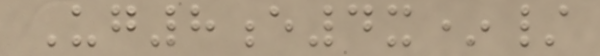Ug8e4x*/
